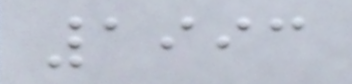1993
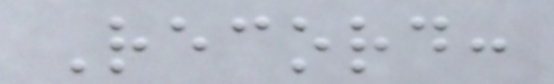Record:
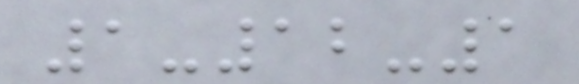1-12-1
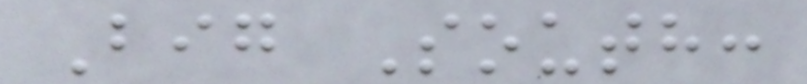Big South:
